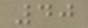40
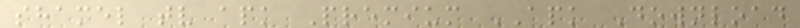shamel tv apk Premium APK Download
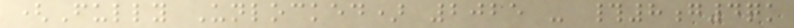(Fully Unlocked) 2025 - #8g4qk
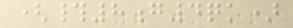(#8g4qk)
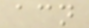acn
